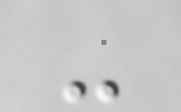-
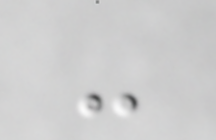-
